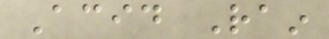Acid Rain
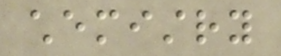chemistry
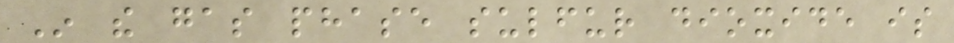In the gas phase sulfur dioxide is
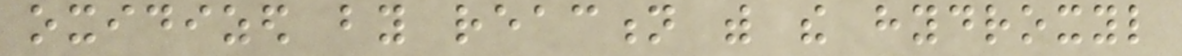oxidized by reaction with the hydroxyl
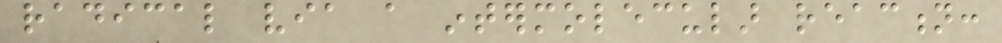radical via a intermolecular reaction:
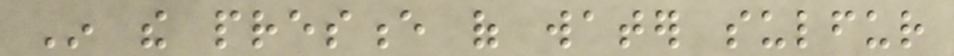In the presence of water sulfur
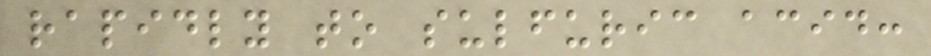rapidly to sulfuric acid:
